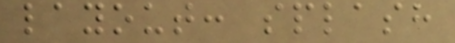layout: splash
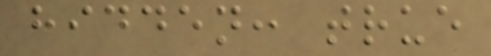hidden: true
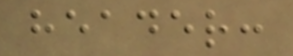header:
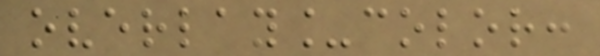overlay_color:
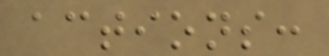actions:
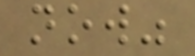now"
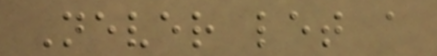Never let a
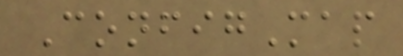ConfigMap
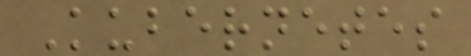Kubernetes
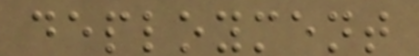deployment
